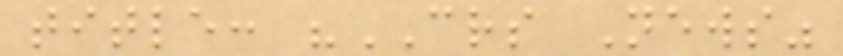title: "CRS News"
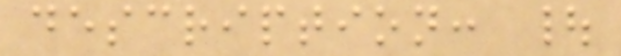description: |
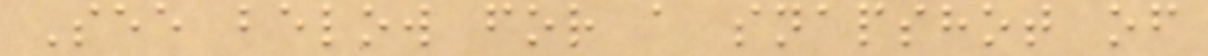See below for a snapshot of
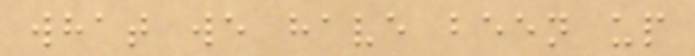what we have been up
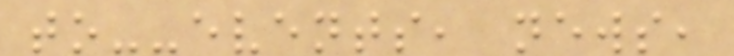to--events, news,
